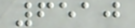6510
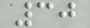30
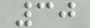30
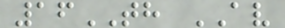16TH AV
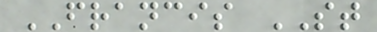FRANCIS ST
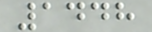1448
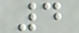4
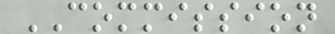COMMISSION
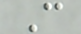C
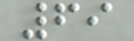69
